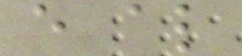e al
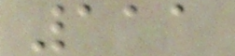111
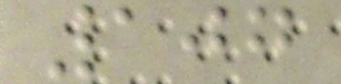107
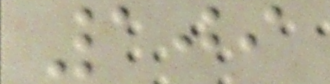109
